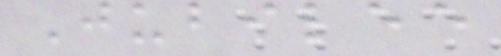Jubilee
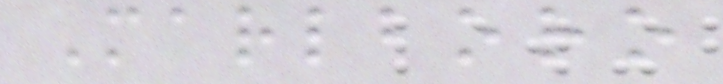Marlboro
